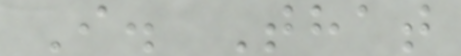I. That
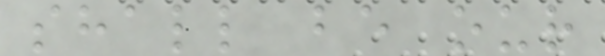shall be our
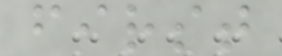first
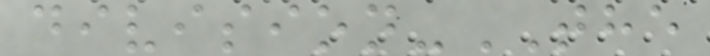division-THE
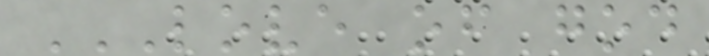LOVE OF GOD
